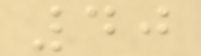40
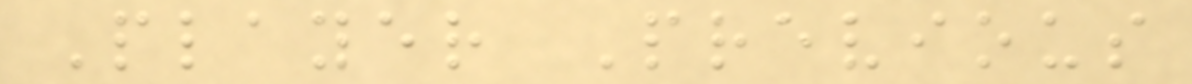Player Previous
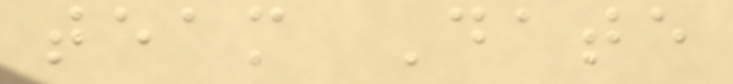team Date
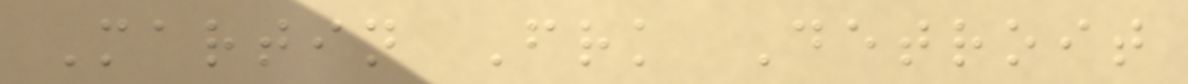Martin Frk Detroit
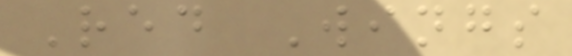Red Wings
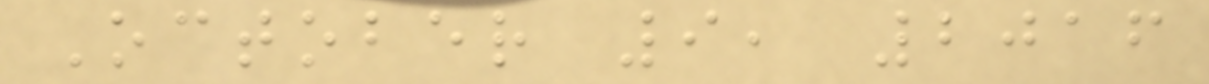October 9, 2016
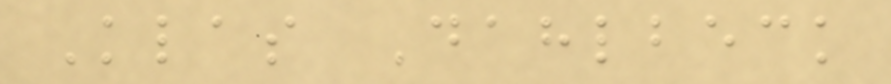Klas Dahlbeck
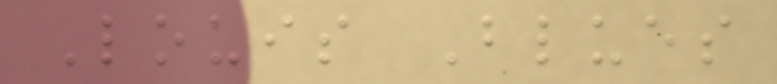Louis Blues
